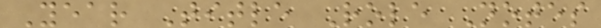Year Title Role Notes
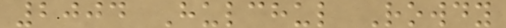2004 Hulchul Rowdy
